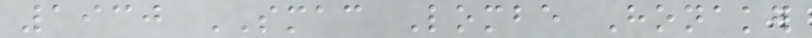1930 SMAC Lombe Honaker
